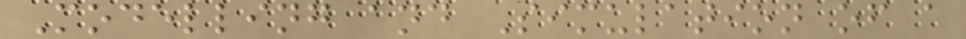Modelling and Simulation of a
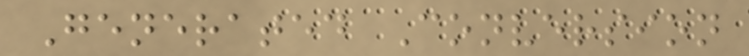Generated Conversion
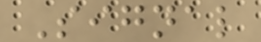Signal
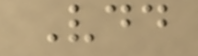Vdd
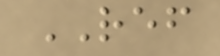REF
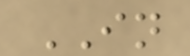IN
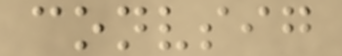convsig
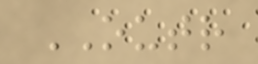OUTR
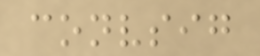convsig
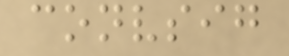convsig
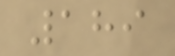189
